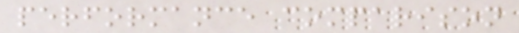performance comparison
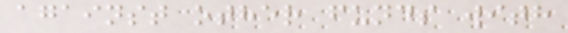against other funds with
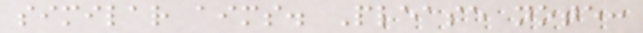similar aims. Please note:
